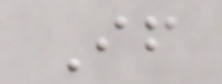If
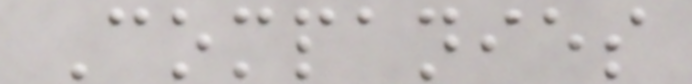Companies
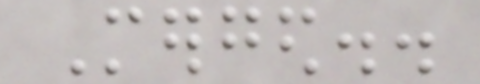Merged..
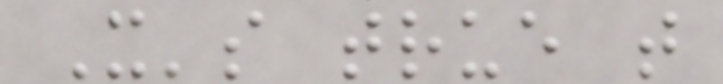It's true that
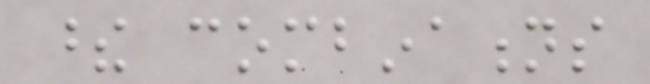these combinations
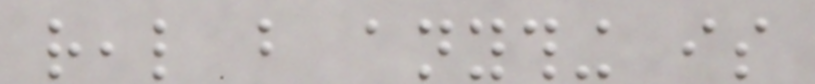real but anything is
